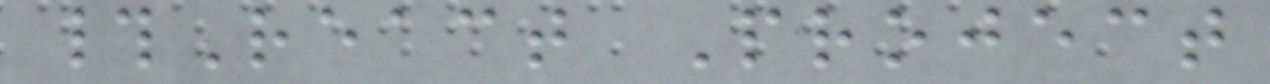#React Project
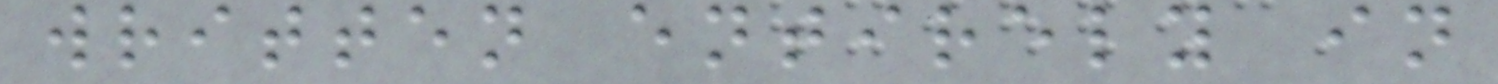written entirely in
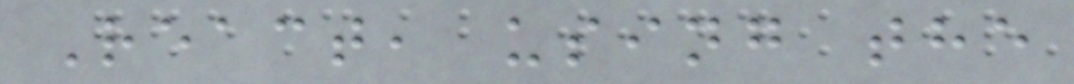React, using the
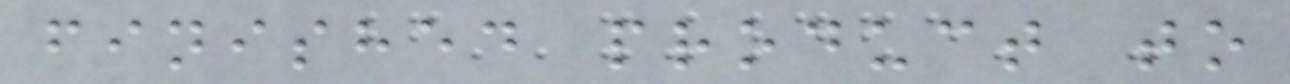finished product to
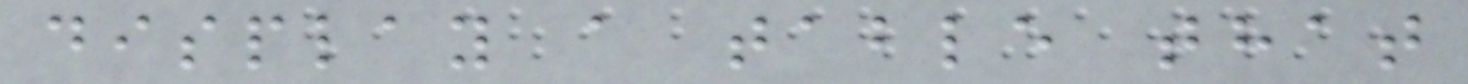display a table that
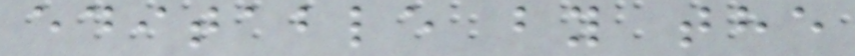editable by the
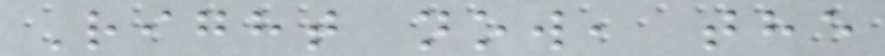Right now, the
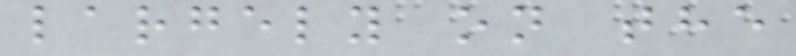largely on the
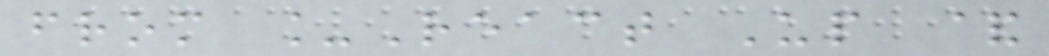from _React Up &
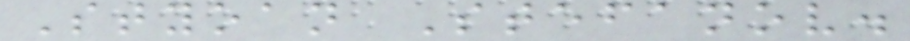Styoan Stefanov.
